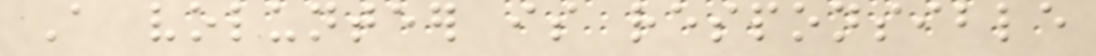A volunteer is responsible
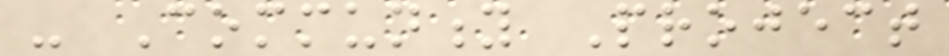- Community Project
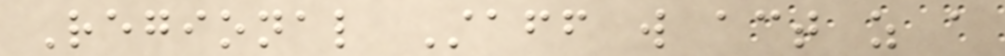Regional Staff will act as a
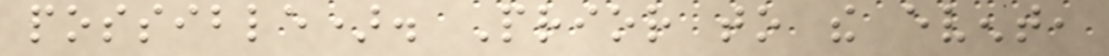possible). Prior to the event,
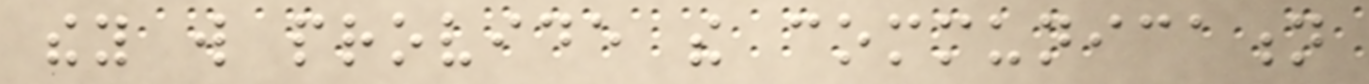they will provide the communication
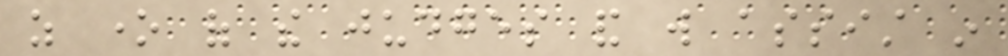as one of the judges and will assist in
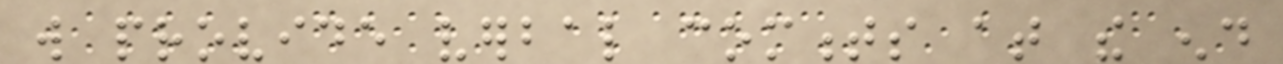will provide verbal comments at the end
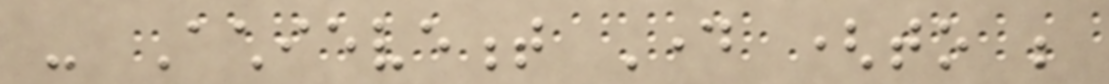- Achievement Day (to be
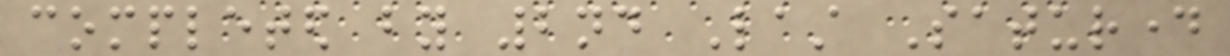completed by 2nd Last Saturday
